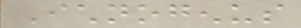Ichnogenus
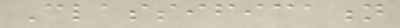Classification
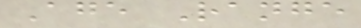Age Range
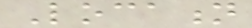Location
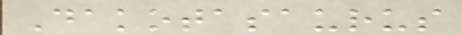Dakotasaurus
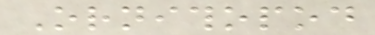Ornithopod
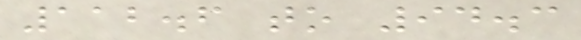112.6 to 94.3
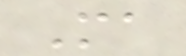Ma
